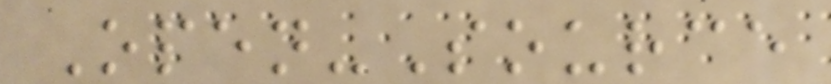Open-Source
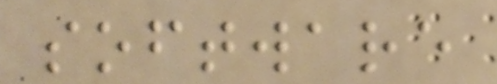software
